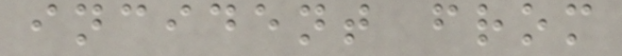incident from
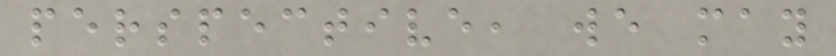perspective, we may
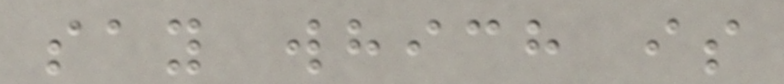say which is
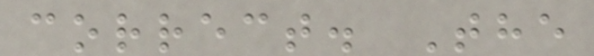correct. The
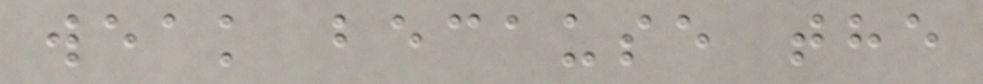weak because the
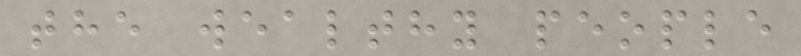the wealthy people
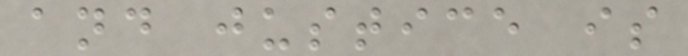and justice is
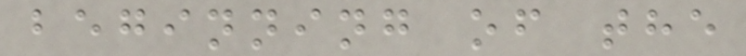beginning of the
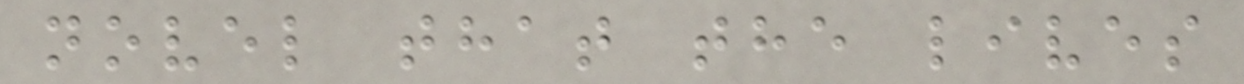novel that the lives
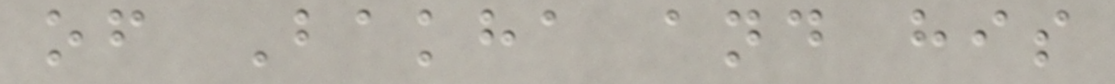of Bakha and his
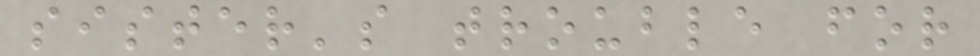sister's trouble for
